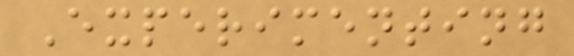Experimenting
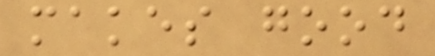makes good
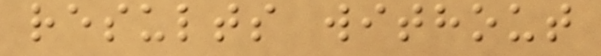results without
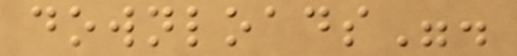downloads".
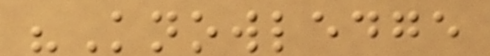"Knowledge
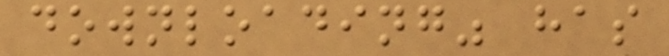downloading" has
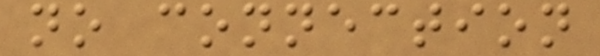no connection
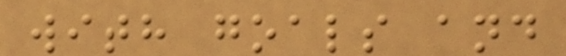with goals and
